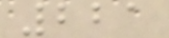221
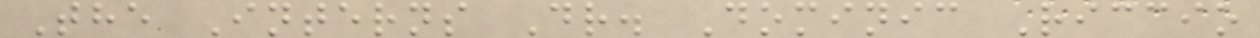The Interns Dr. Dominic Riccio
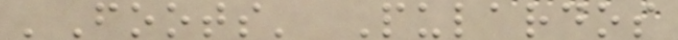'Foots' Pulardos
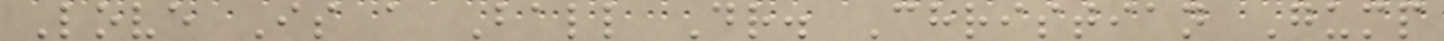Love Is a Ball Dr. Christian Gump
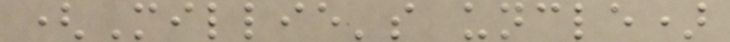(Millie's uncle)
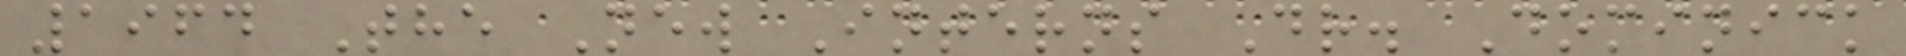1964 The New Interns Dr. Dominick
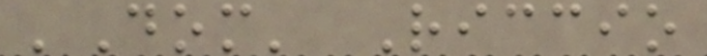'Dom' Riccio
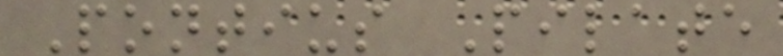Pontius Pilate
